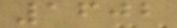1602
